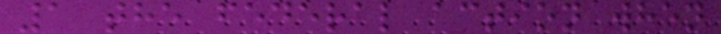1 the federal action when
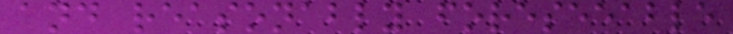and reasonably foreseeable
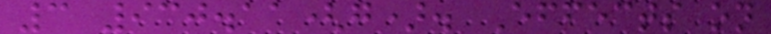3 930.11(g). Effects on
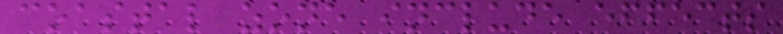coastal zone include effects
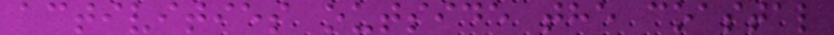activities outside the coastal
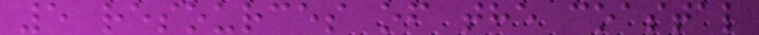5 resources of the coastal
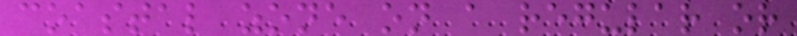coastal zone on a regular or
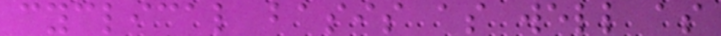cyclical basis as well as
